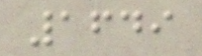1649
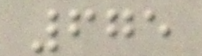675
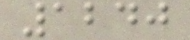1240
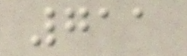711
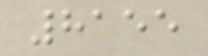8155
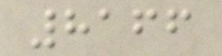8166
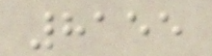8155
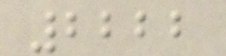2222
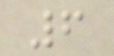6
